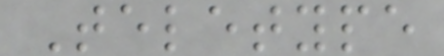Teletype
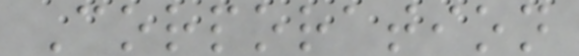Corporation
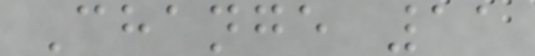Change 11
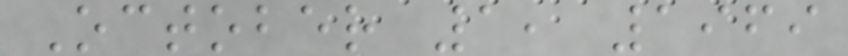October 1, 1969
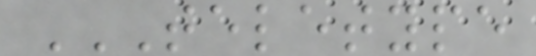TELETYPE
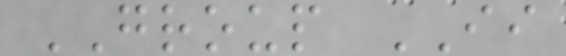GROUP II
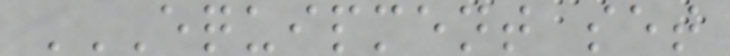EQUIPMENT SET
